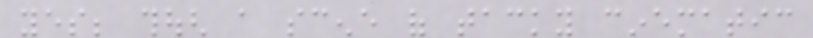yes; though a scene of tacky cinematic
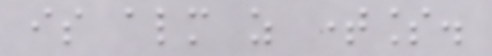is almost as timeless.
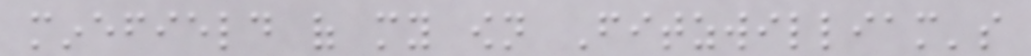minefield of my own Fitzwilliam's
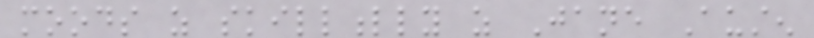moods as skillfully as Jane Austen
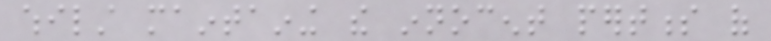whilst maintaining the innocent pertness of
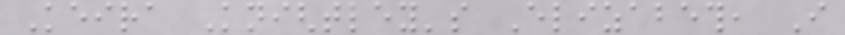Keira Knightley's Elizabeth, I
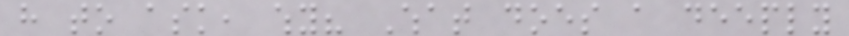have to ask, why? What does a deeply
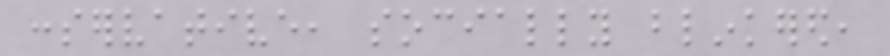conservative, socially blinkered,
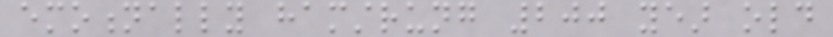emotionally hamstrung 200 year old
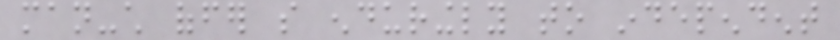man-child offer so enduringly to independent
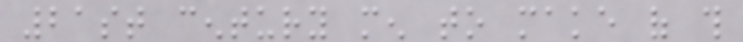21st century men to make of this
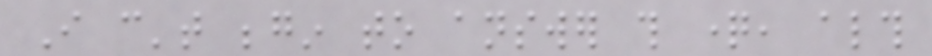I can't begin to answer this question, although
